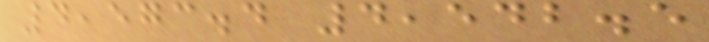4,573.4 4,542.5
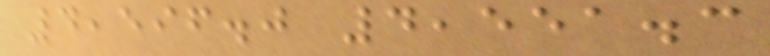4,596.0 4,551.3
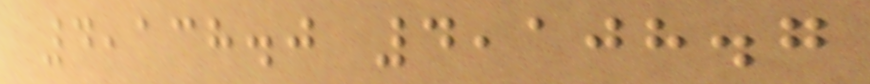4,138.0 4,108.7
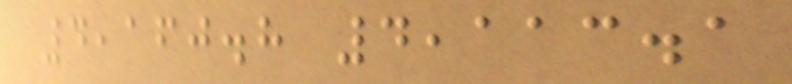4,160.8 4,113.1
